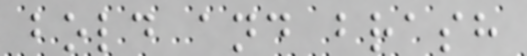bold and brash
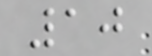10
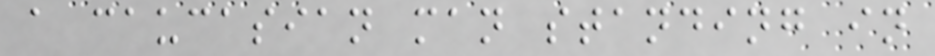a caucasian man standing in
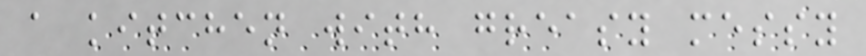a kitchen with greasy messy
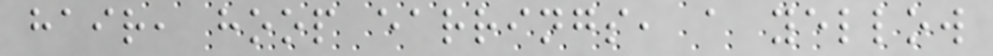hair, hoop earrings, a yellow
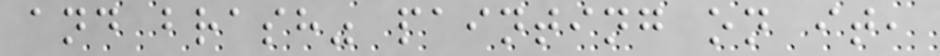and brash" painting on it,
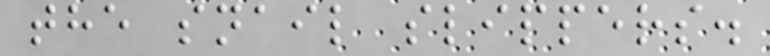the snail slippers.
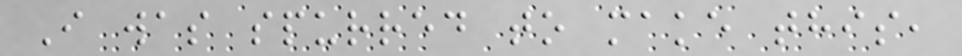I was spurred to make this,
